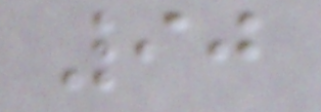90
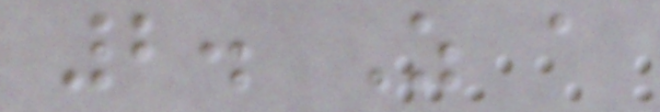2. As a
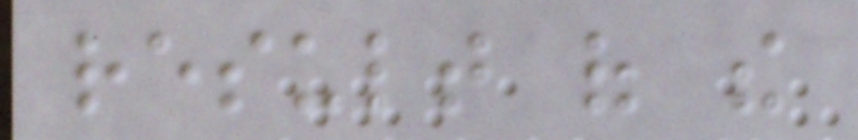result of the
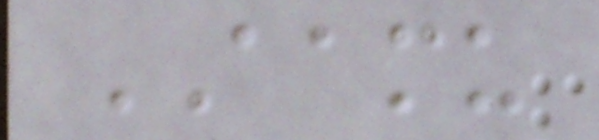AAMU
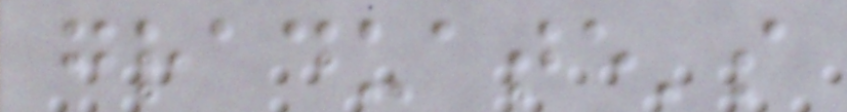graduate's
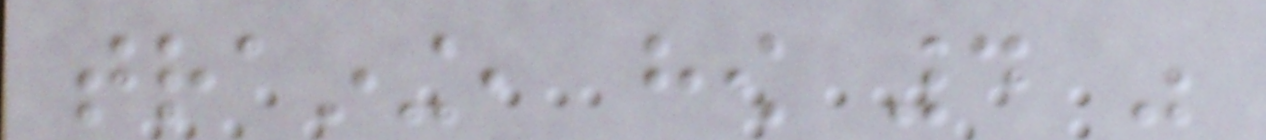training, how 4 was
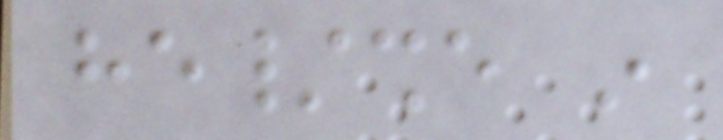he/she in
